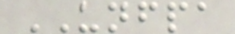UNFPA
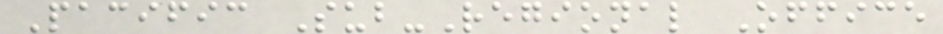Pacific Sub-Regional Office
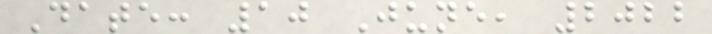Date: 10 June, 2022
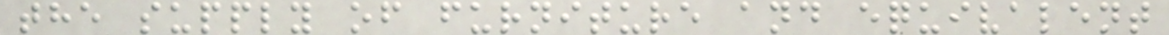the supply of furniture and equivalent
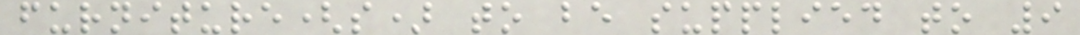furniture(s) to be supplied to 9
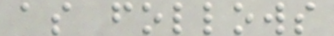as follows
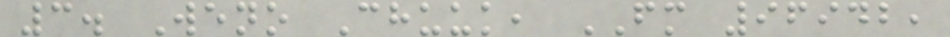3. Weno Chuuk, FM 96942,
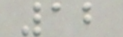12
